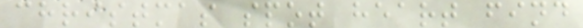christmas spot heart find
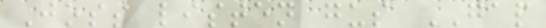Joss listen gus GAP
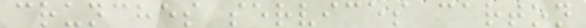crunches services carton
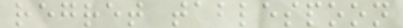regret tablespoon
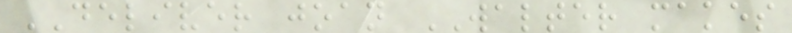DELIVER joan WALTER makes
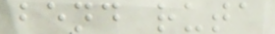bend ruta
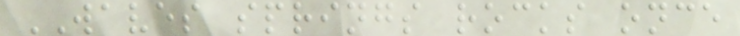WAVES springs rocks once
